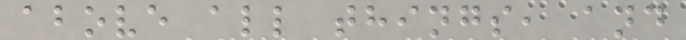above all things, and
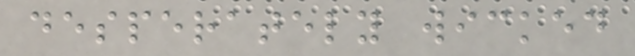desperately wicked
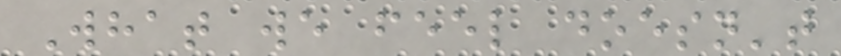What we feel doesn't
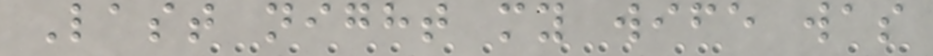Last night my wife was
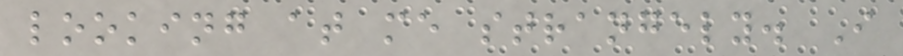looking at me strangely. I
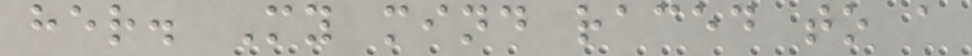her. My mind raced to a
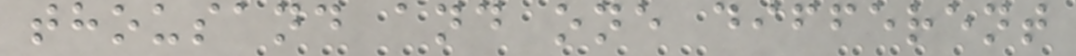thousand and one different
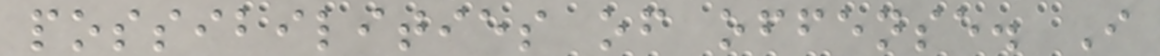possibilities of offense. I
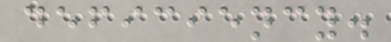deficiency.
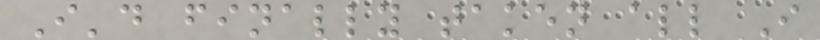I'd finally taken all I
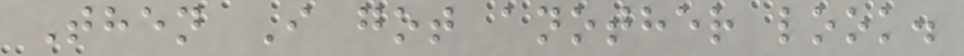Then I got another look.
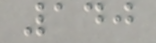140
